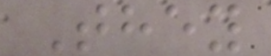They
